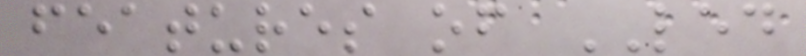features of LED
